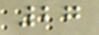27
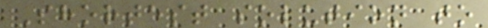Shortest solution to
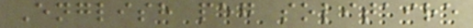English peg solitaire
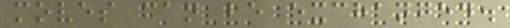moves can be exchanged.
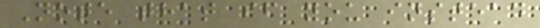Note that if you instead
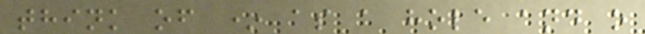think of * as a hole and o
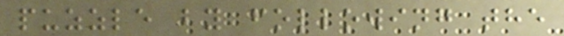puzzle by following the
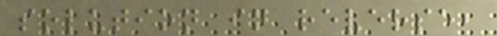solution in reverse,
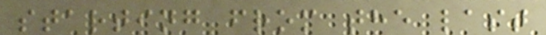starting from the last
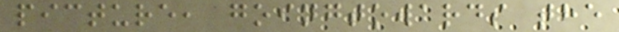picture, goingtowards the
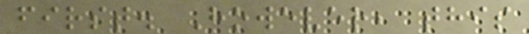first. However, this
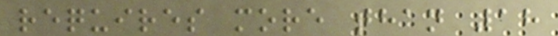requires more than 18
